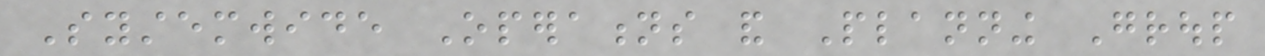Systemwide Operations and Planning Group
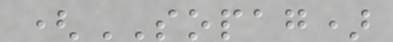(SOPAG)
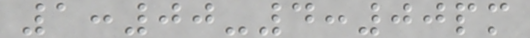1:00-4:00pm
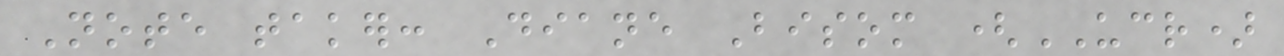Note taker: Diane Bisom (UCR)
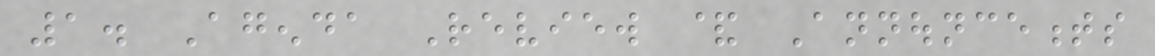1. Agenda Review & Announcements
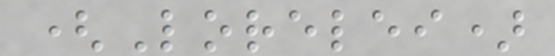(Lorelei)
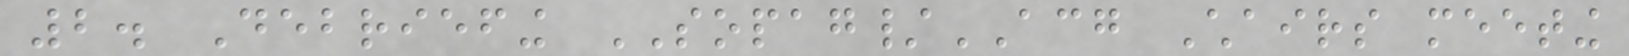2. Debriefing SOPAG/ACG Chairs meeting
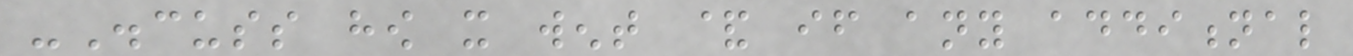-Discuss how it went & if any additional
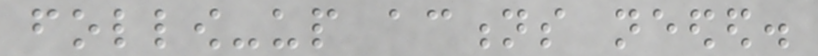follow-up actions needed.
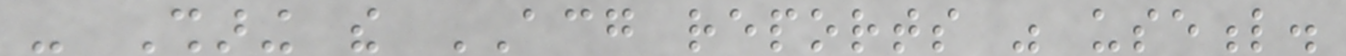- Sharing the ACG reports was useful.
